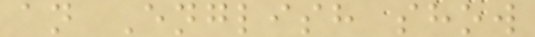an English show
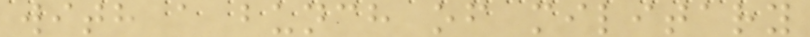with a bunch of military
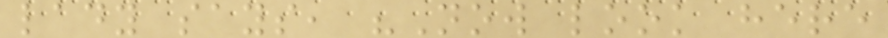lady says, "Now look here
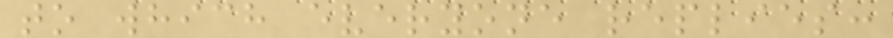to which everyone replies:
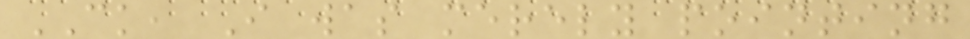CK, I was merely pointing
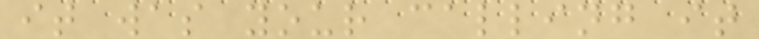it was your calling it
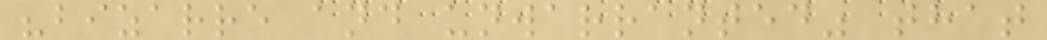"bizarre and unwarranted" that
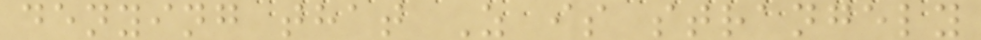denying that Z is strangely
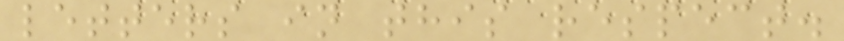letters in this respect.
